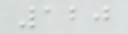120
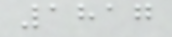1817
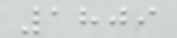1809
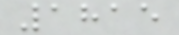1815
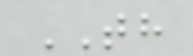TH
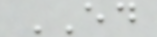ED
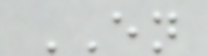EN
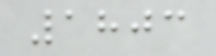1803
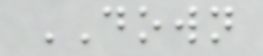DOWN
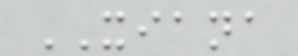XIANA
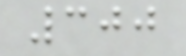300
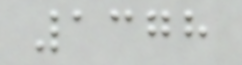1378
